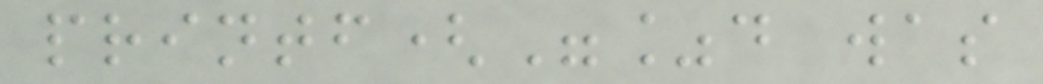printf("%d was
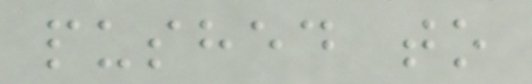pushed to
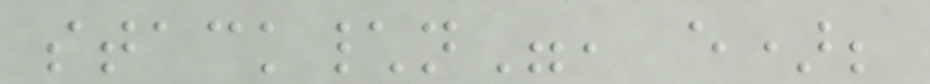stack\n", e);
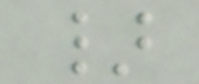}
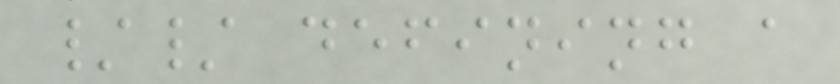// defining a
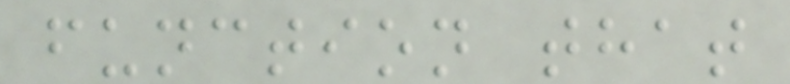function that
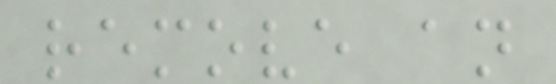remove an
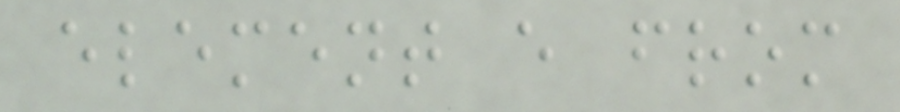element e from
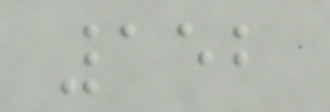152
